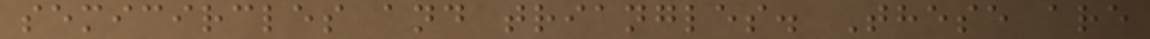semicircles and triangles. These are
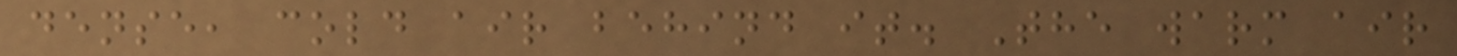dense, cold air behind it. The warm air
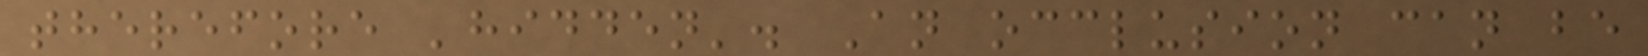therefore 'hidden'. An occlusion can be
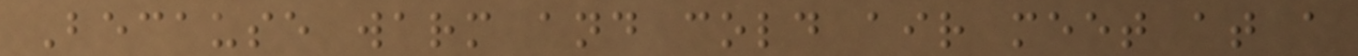Because warm and cold air meet at a
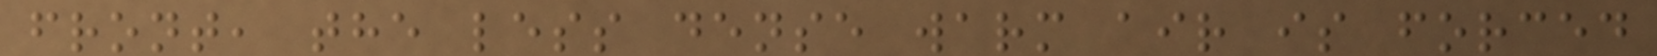front, the less dense warm air is forced
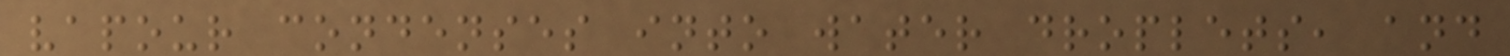vapour condenses into water droplets, and
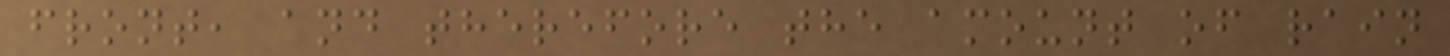front, and therefore the amount of rain
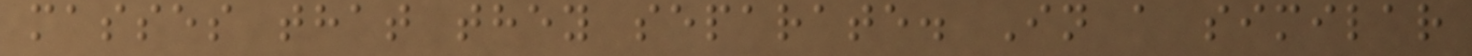masses that they separate. In a similar
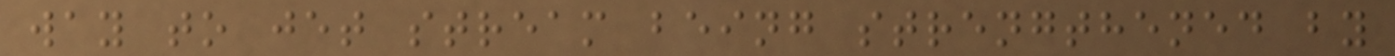way to jet stream being strengthened by
